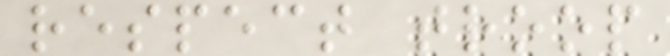respect troop
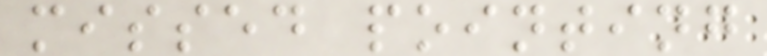missed pointing
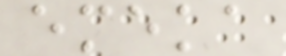emeka
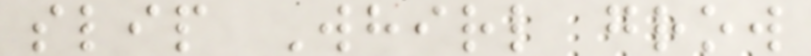slip Whirl grow
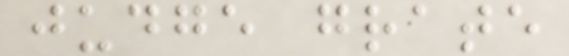judge grate
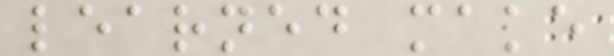learned make
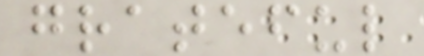grateful
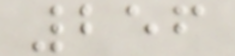256
